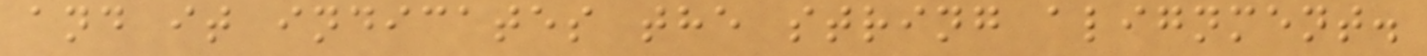and it indicates the string alignment.
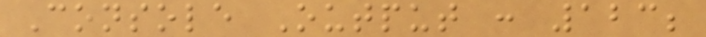Console Output : 123;
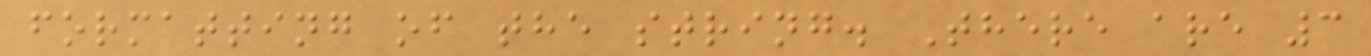formatting of the string. There are 3
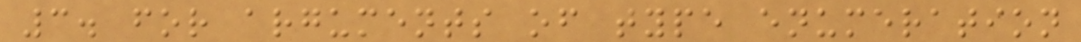3. for arguments of type enumeration
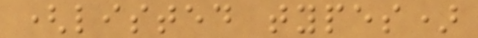(listed types)
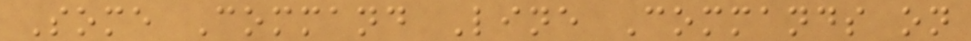Some Command Line Commands on
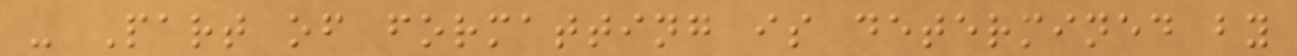- Part of formatting is determined by
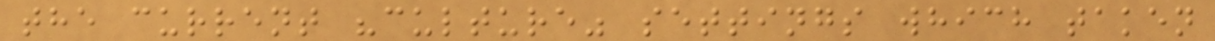the current "culture" settings which taken
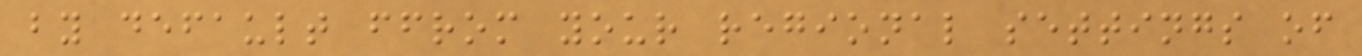by default ffrom your regional settings of
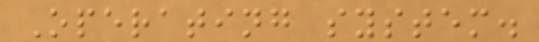Operating system.
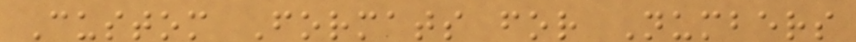Custom Formats for Numbers
